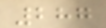287
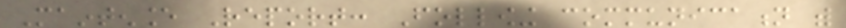Maintenance Report: Following communication with
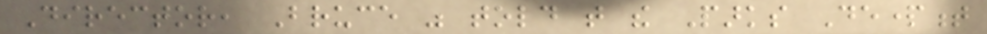Director, Bruce was told that the Parks Department
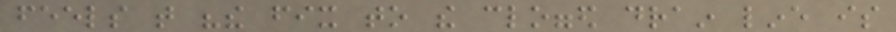feels that "the fix to the clogged drain line is
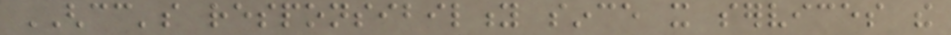GHCC's responsibility since it services the
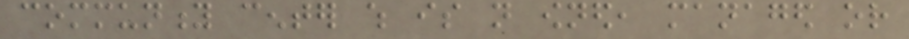community center which is not owned, managed or
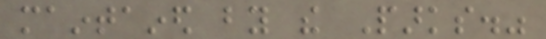maintained by the Parks."
